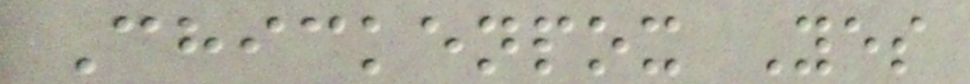Chickenpox Yes
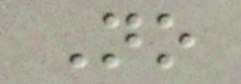No
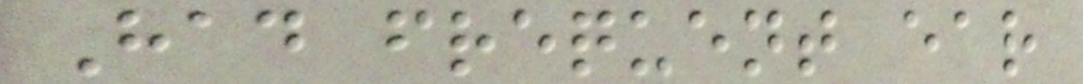Had frequent ear
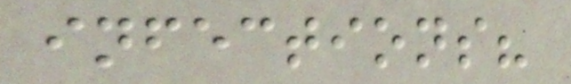infections?
